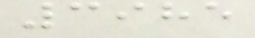3985
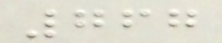767
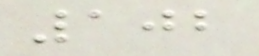102
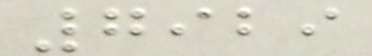7929
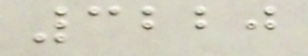3220
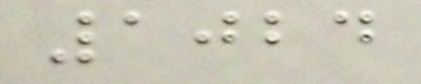1024
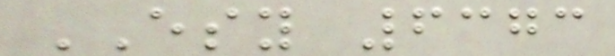ESY 6373
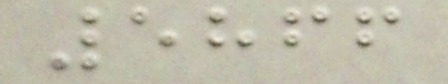5866
